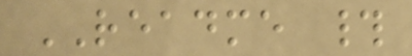README #
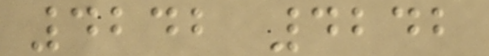4242 4242
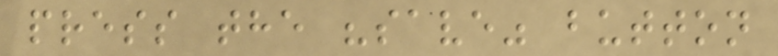press the "save" button
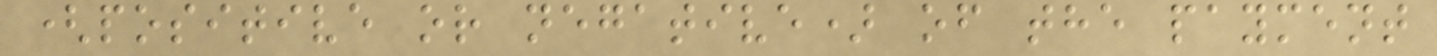(positive or negative) of the payment
